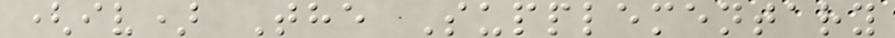(iv) The Supplementary
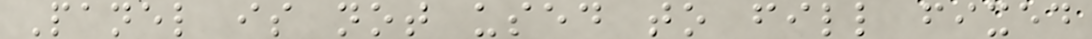Panel is not used to fill fixed
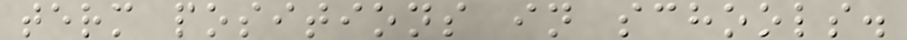term positions in schools.
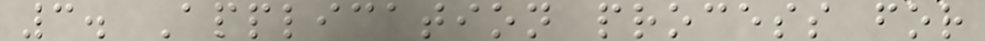3. Application process for
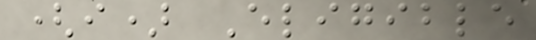(i) Eligible
